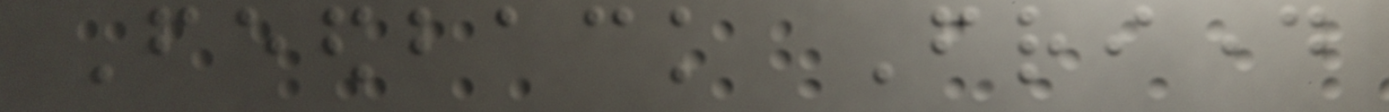Feedback Friday
